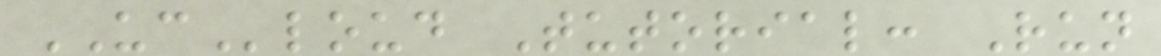UCloud Tutorial: Run
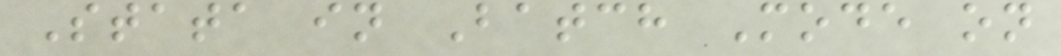Stata in Batch Mode on
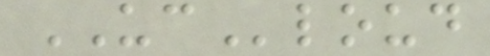UCloud
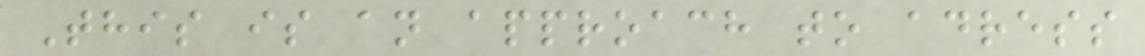This is an approach to adress
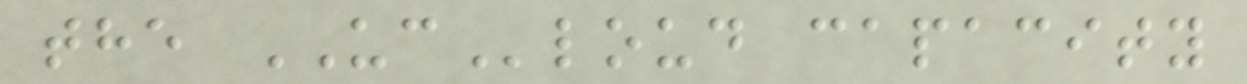the UCloud capacity
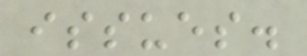issues.
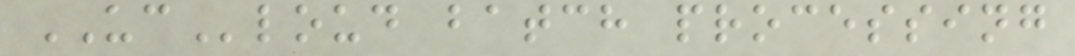UCloud batch processing
